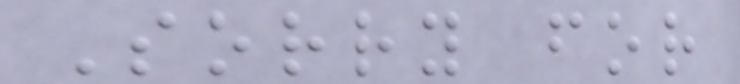Sorry for
